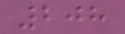208
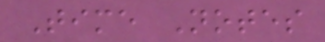Time Notes
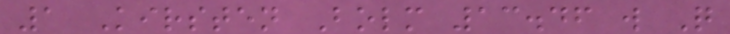1 Kirsten Bolm 13.46 w Q
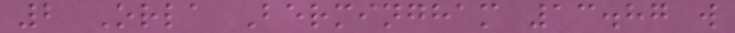2 Orla Bermingham 13.87 w
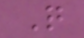Q
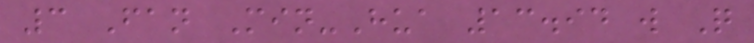3 Fan Min-Hua 13.94 w Q
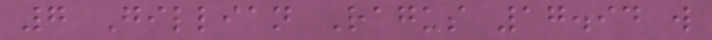7 Gillian Ragus 17.94 w
